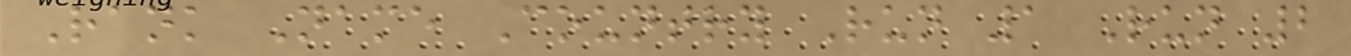Rank Name Country Run 1 Run 2
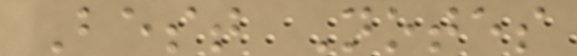Best Notes
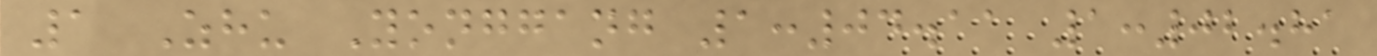1 Zhu Yonggang 1:04.11 1:02.81
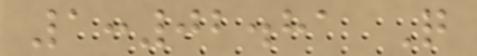1:02.81 Q
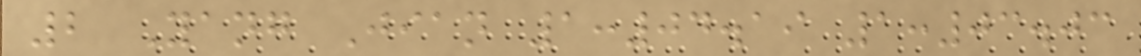2 Yang Jian 1:04.19 1:03.03
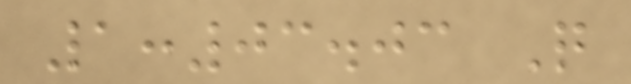1:03.03 Q
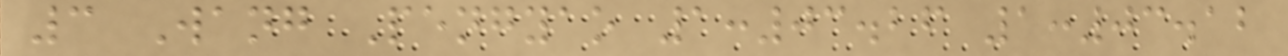3 Wang Pengyao 1:03.26 1:03.12
